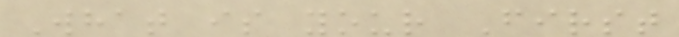What is your First
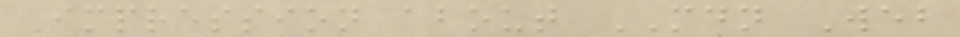Impression about MDN Web
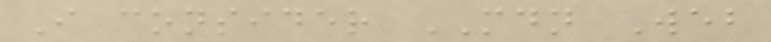I consider MDN Web
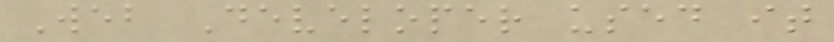Web Developer used it
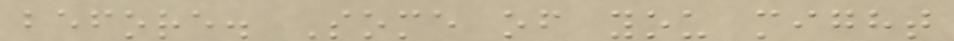before. Some of you might
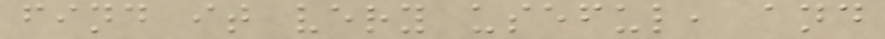find it very useful, and
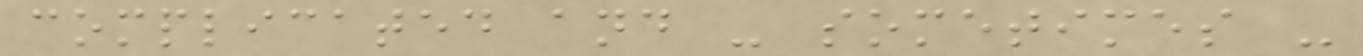complicated and - sometimes -
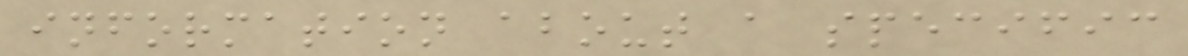information about a specific
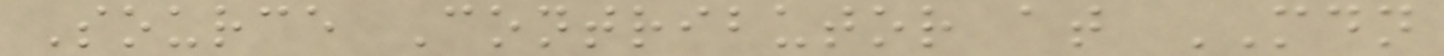Source Contributor at MDN
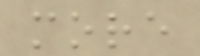more
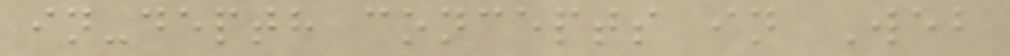in-depth concepts in Web
